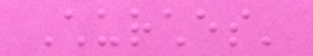Churches'
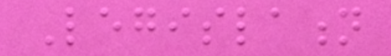Legislation
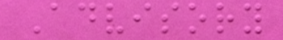Advisory
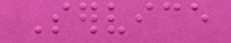Service
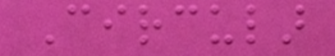Circular
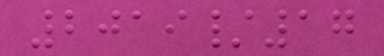2019/17
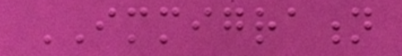IMMIGRATION
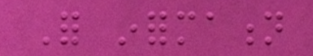For information
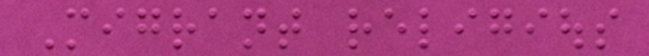Migrant religious
